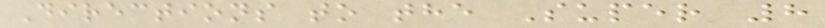Directions to the Super 8
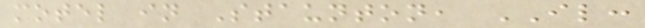motel in Staunton, IL:
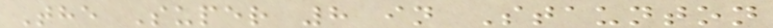The Super 8 in Staunton
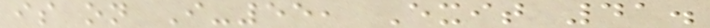is on I-55, Exit 41.
